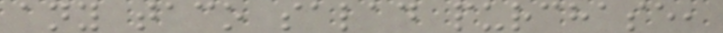any taco salad purchase,
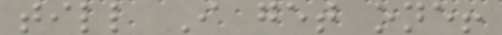till I get one!
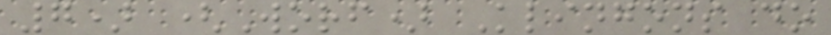7) (Worf) Klingons do
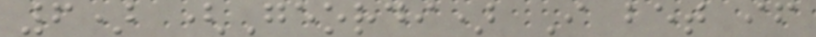6) (Geordi) I bet if
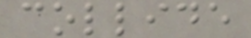collide
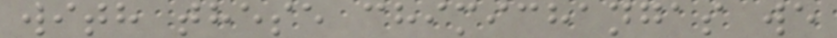with these chimichangas we
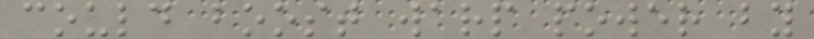could boost warp power by
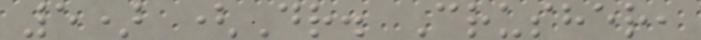5) (Dr. Crusher,
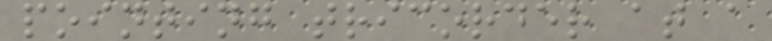pointing tricorder at a
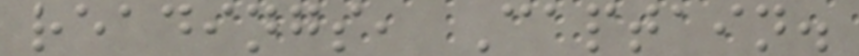readings, Captain.
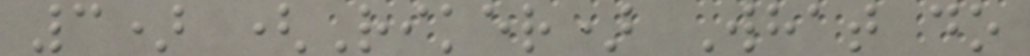3) (Riker) What do
